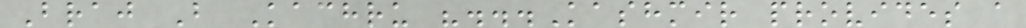Braj B Kachru "...Kashmir provides a
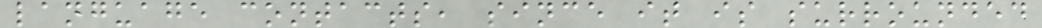language contacts, since it is surrounded
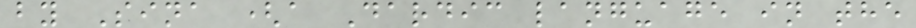by Sina (a Dardic language in the
